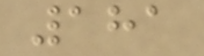181
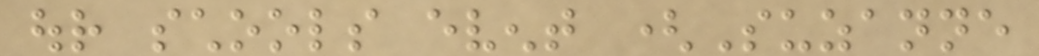our schools event (Suzanne
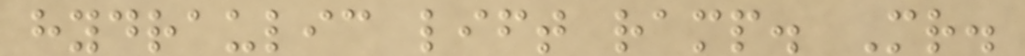hydraulic lift ramp. Mr.
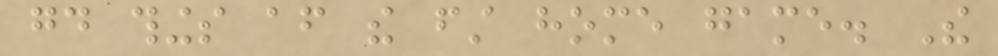good things after the first home game. The
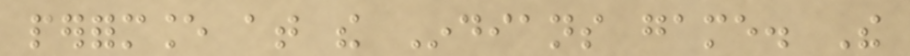performance at the Indians game. The
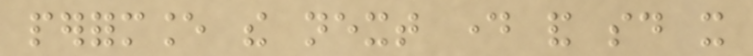performance the next day and said it
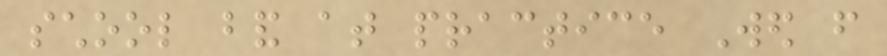school band at practice Wed from
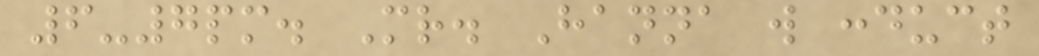6-7pm. Mr. Hanna will conduct
